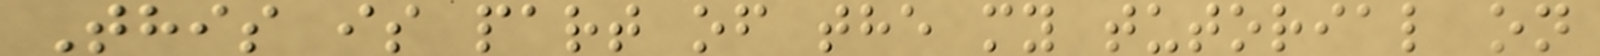This is part of the my tutorial on
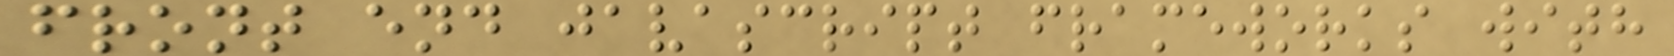front end javascript frameworks with
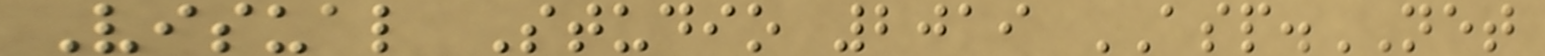Visual Studio 2019 ASP.NET
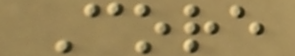Core
